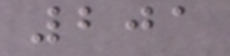201
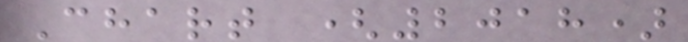Chart (2018)
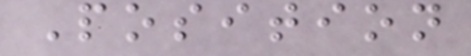Position
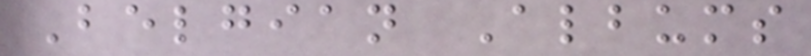Belgian Albums
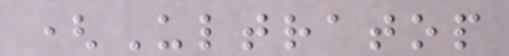(Ultratop
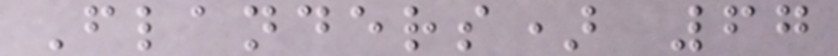Flanders) 67
